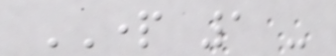PART 1 -
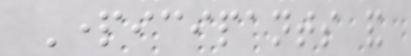Participants and
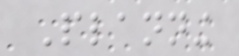Planning
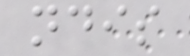ndis
